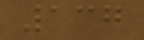137
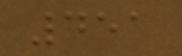451
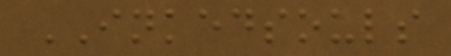INKEDSOULS
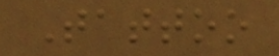Tattoo
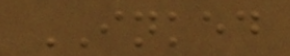INKED
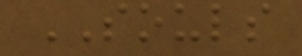SOULS
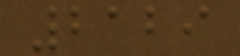2129
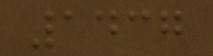1437
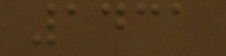1431
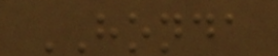HONDA
